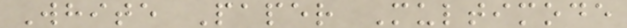White Paper Multimode
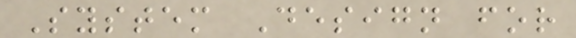System Design for
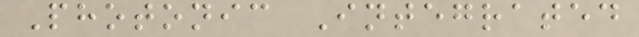Photonic Integrated
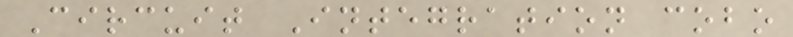Circuit Integration cobo
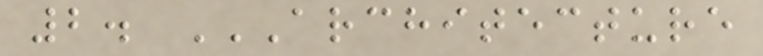2. ARCHITECTURE
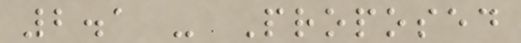2.1 - Proposed
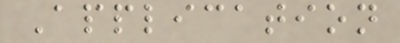Application
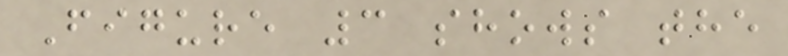Figure 3 shows the
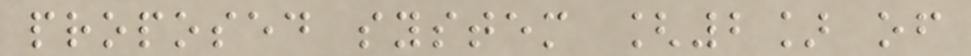proposed system [2] of
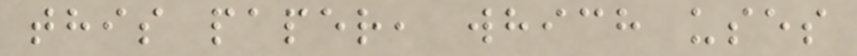this paper, which uses
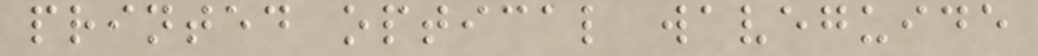printed optical waveguide
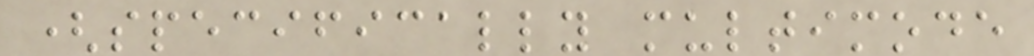(specifically multimode
